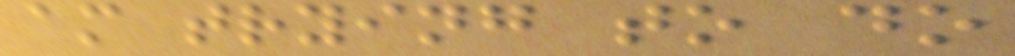am trying to do
